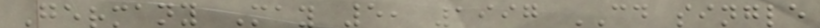Germany May 5, 1997 CD single
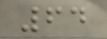64
